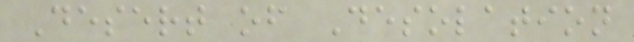Desert of Desolation
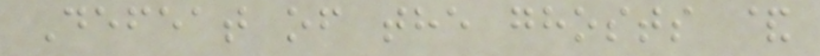Defeat of the ghosts &
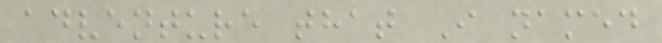adventure that I named
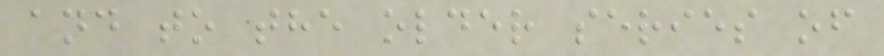and to the older series of
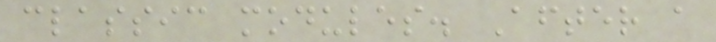classic modules. After a
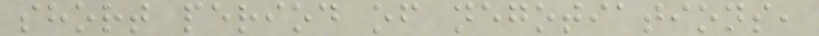short period of negotiations,
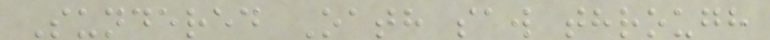Sundered Oath saw through
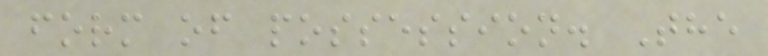form of possession. The
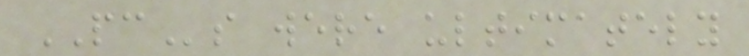PCs were ultimately
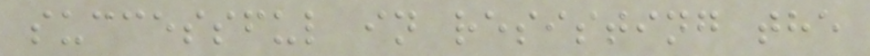successful in resisting the
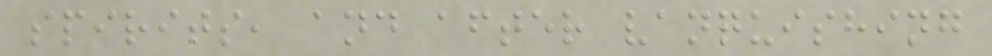spirits, and after vanquishing
